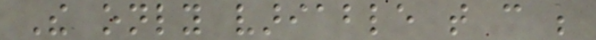The only variable that can be
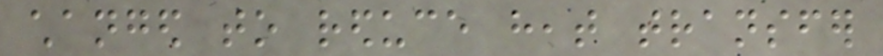changed to reduce heat transfer
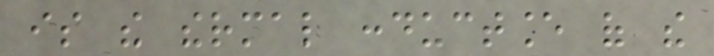is the thermal conductance of the
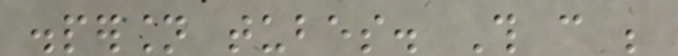dispersion tubes. This can be
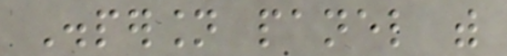Dispersion panel with
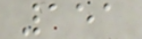151
